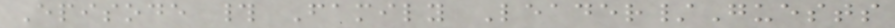Episode # Family Leader/Guests
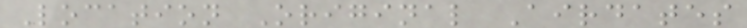Location Original Airdates
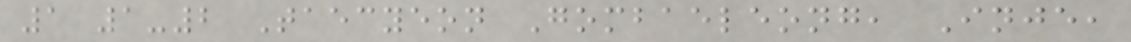1 1-2 Taecyeon Gombaeleong, Inje,
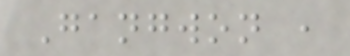Gangwon ,
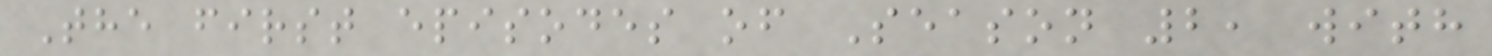The first episodes of Season 2, with
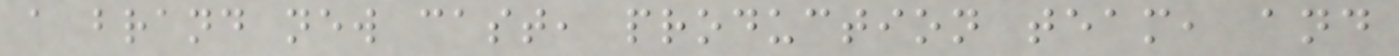a brand new cast, production team, and
